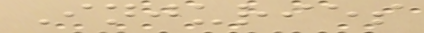Injuries
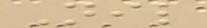Nil
